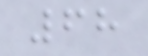68
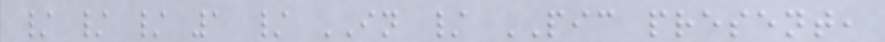/ / / 1 / IN / PIC present,
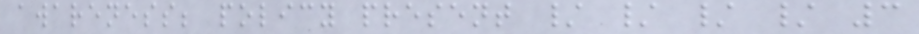awareness; policy present / / / / 3
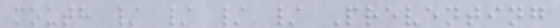mouth / / / / Preventing
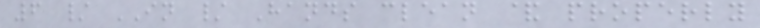6 / IN / Hands clean & properly
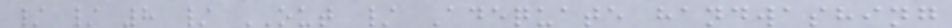/ / 8 / OUT / Adequate handwashing
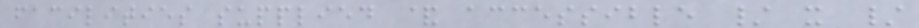facilities supplied & accessible / x /
